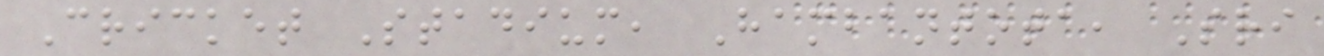Cricket Stadium, Hambantota, Sri
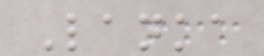Lanka
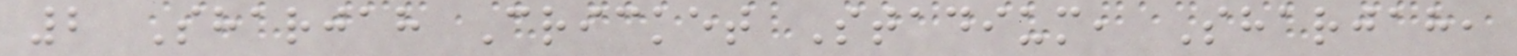2 Sharjah Cricket Stadium, Sharjah,
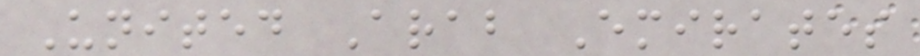United Arab Emirates
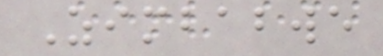Zimbabwe
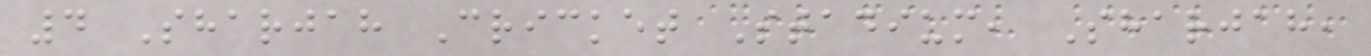4 Sharjah Cricket Stadium, Sharjah,
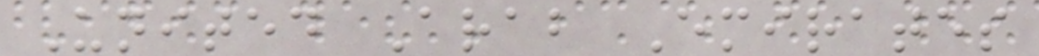United Arab Emirates
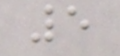5
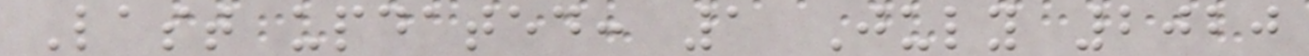Last updated: 1 July 2020
